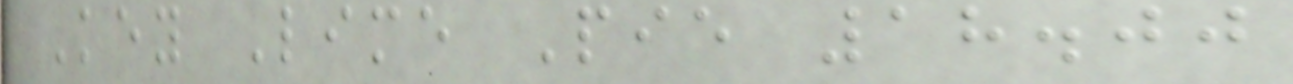Key Lime Pie 18.00
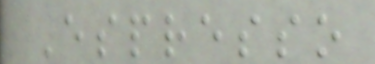Espresso
